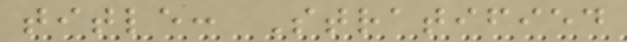title: Stratified
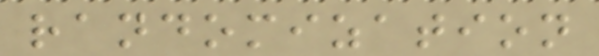randomization
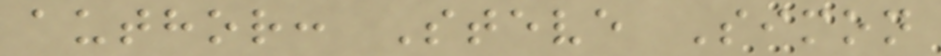author: Steve Simon
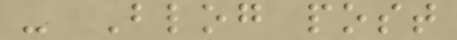- Blog post
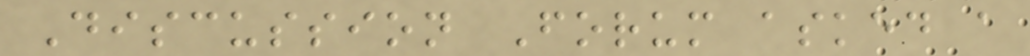Discussion Forum asked a
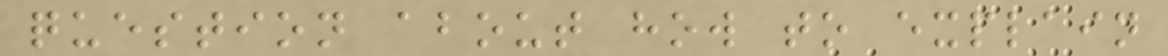question about how to explain
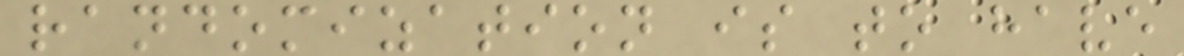randomization is to have
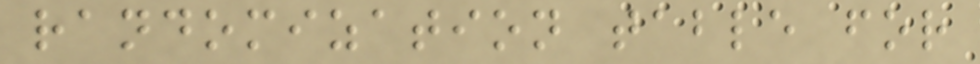randomization table for
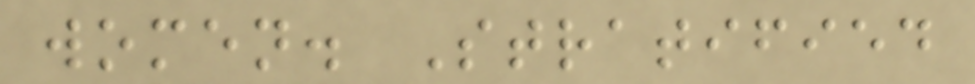women. Stratified
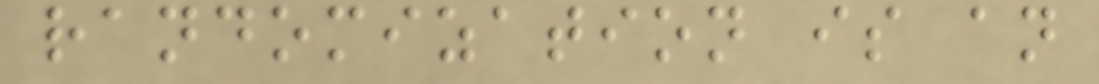randomization is an
